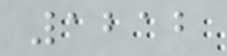1212
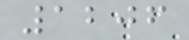1206
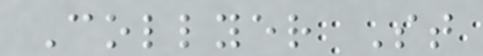Collyer St
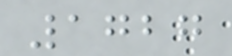1727
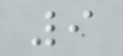9
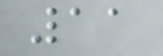11
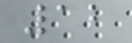12
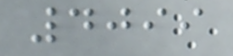4099
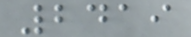2419
